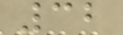32
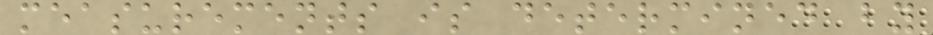measurements is determined by
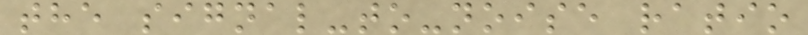the signal-to-noise ratio
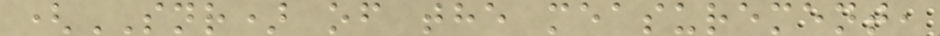(SNR) of the measurement,
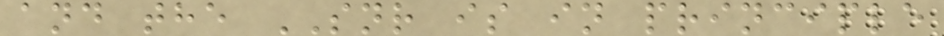and the SNR is in principle
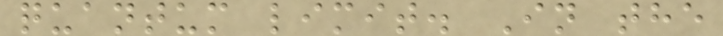quantum limit. In the
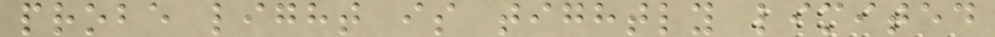probe light is tightly limited
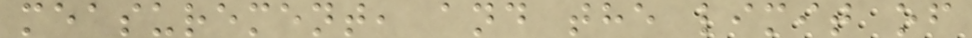measurement, and the limit of
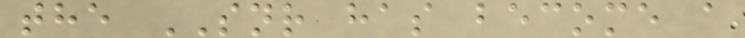the SNR has become a
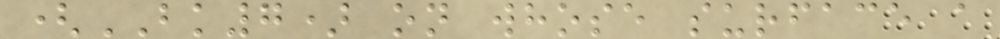(BK7) on whose surface a
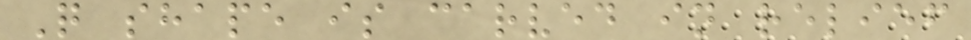Q shape is carved in relief
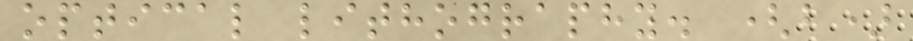optical lithography. (b)
